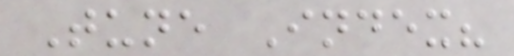Tune Index?
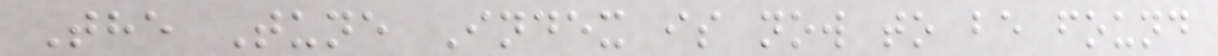The Tune Index is now to be found
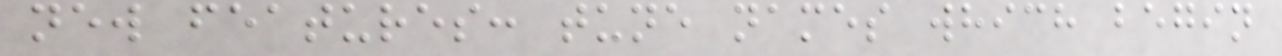new features: tune names which begin
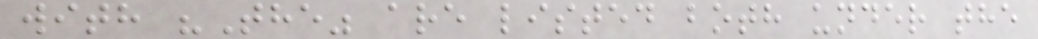with "The" are listed both under the
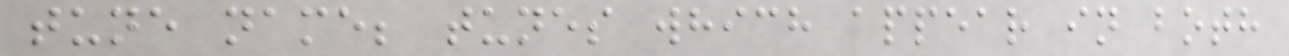tune name; tunes which appear in both
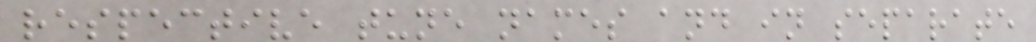respective tune names and in separate
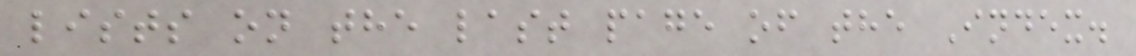lists on the last page of the Index.
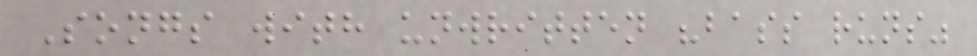Songs with unwritten "bass runs"
